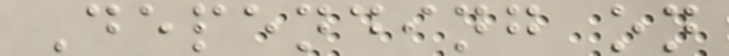Depending on
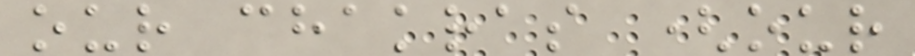our chakras (our
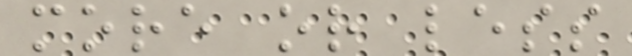more or less
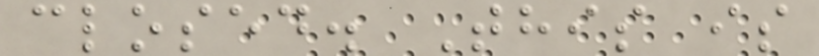closed. This is
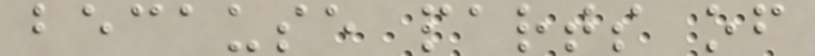because parts of
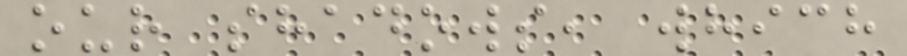our shadows, which
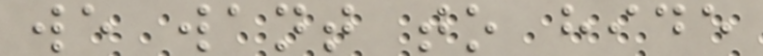we want to hide
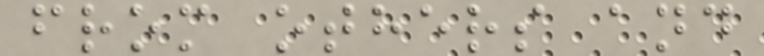from others and
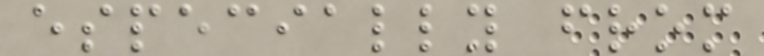especially from
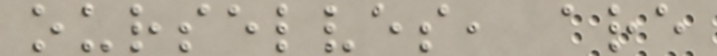ourselves, are
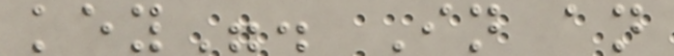key". In an
